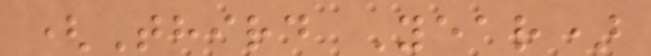(Third Year)
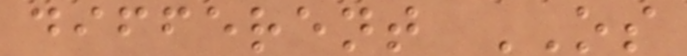different OS
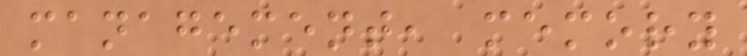management, memory
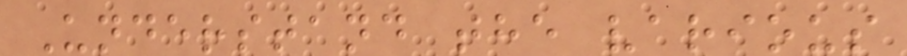Understand the various
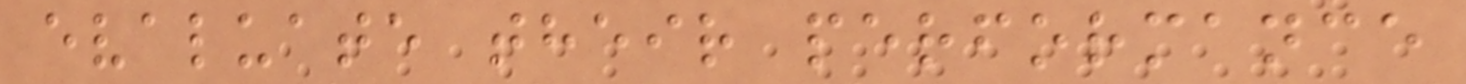evaluate their performance
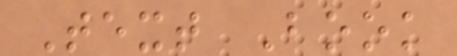Text Book
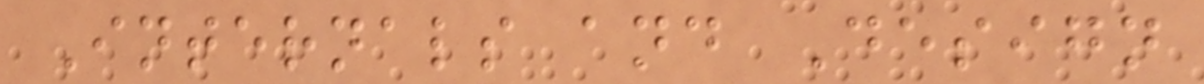Internals and Design
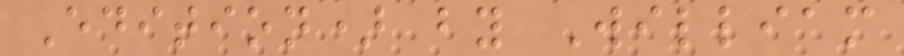Edition) by William
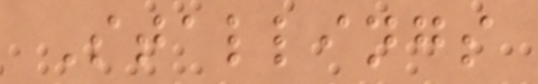Stallings
